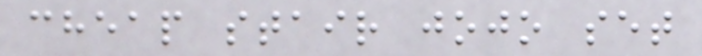cheap stair jojo set
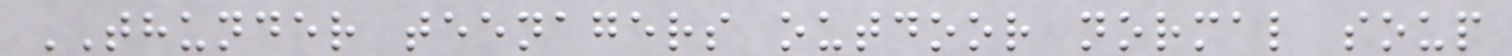THUNDER teenagers outdoor normal soup
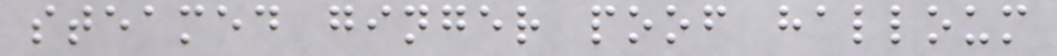steamed ginger poof halloum
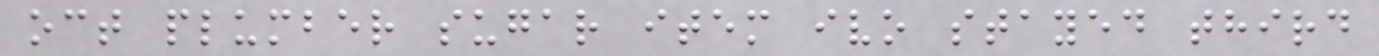oct plumber sugar item ivo stayed third
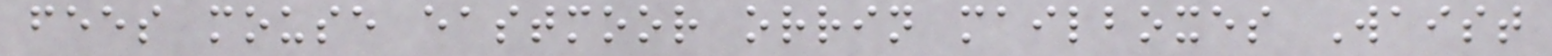fees mouse eastmoor orrin mailboxes Waist
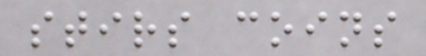stirs coins
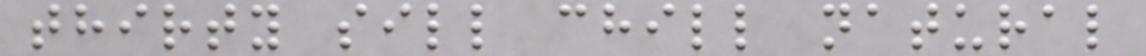thirty sill chill natural
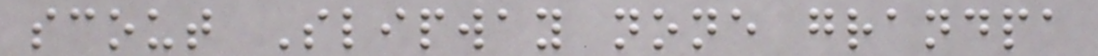scout Slipway none grandpa
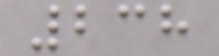238
